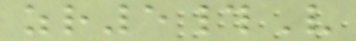zr5#V
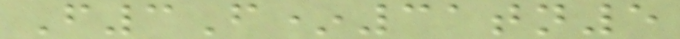F3F*31tn5
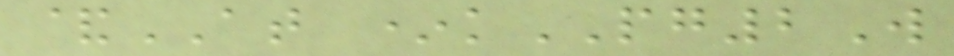&AT *kPG2W
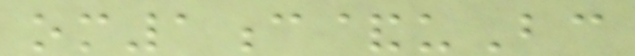om1c&uBc
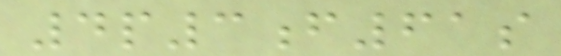4p3f61s
